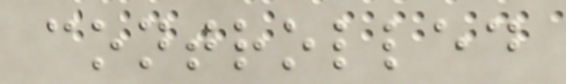controlled
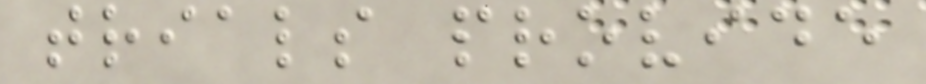trials provide
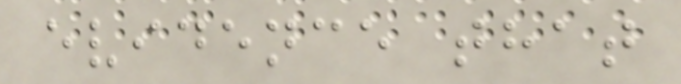evidence that
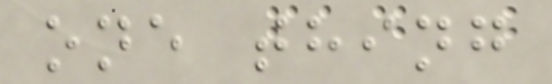one thing
